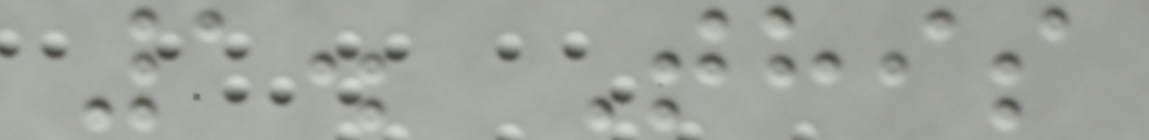1. This
